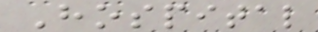Hospital
